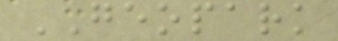GEOPARK
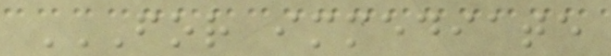FOR IMMEDIATE
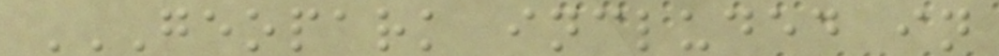GEOPARK INCLUDED IN
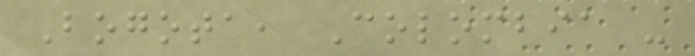Bogota, Colombia -
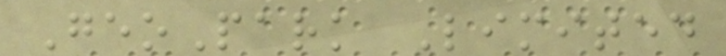GeoPark Limited
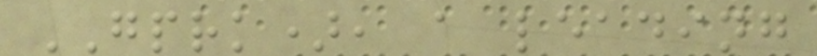GPRK), a leading
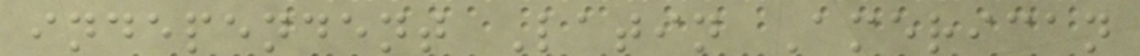independent Latin American
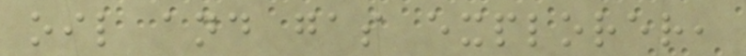oil and gas explorer,
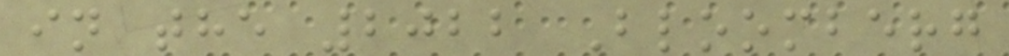in the 2022 Bloomberg
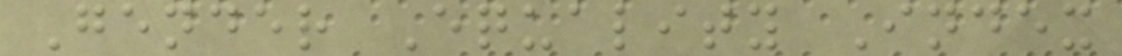Gender Equality Index
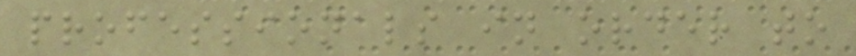professionals in order to
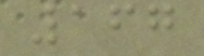167
